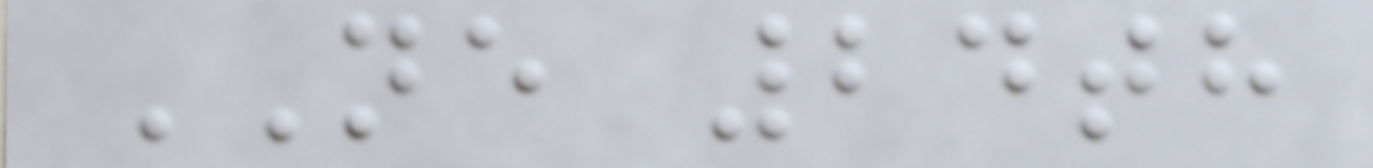NE 24th
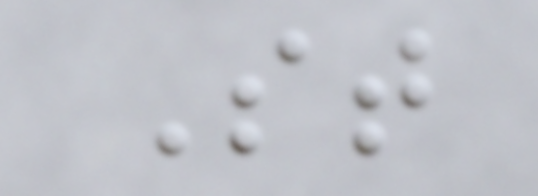St
